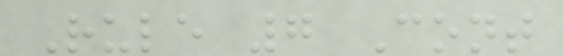Rule 7 Cont
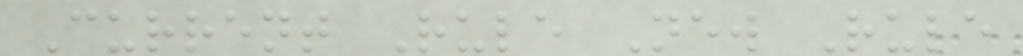Current Rule New Rule
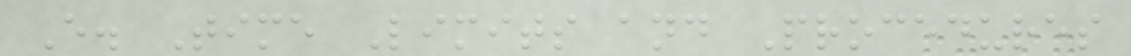E. Time Limits and Procedures
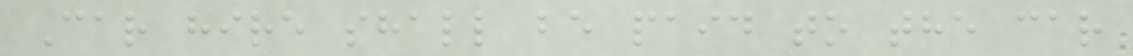Car hire shall be paid to the car
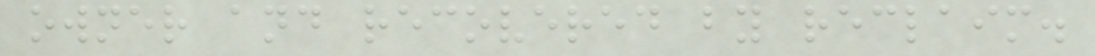owner and recovered by reclaim.
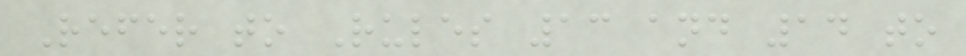Refer to Rules 13 and 14 to
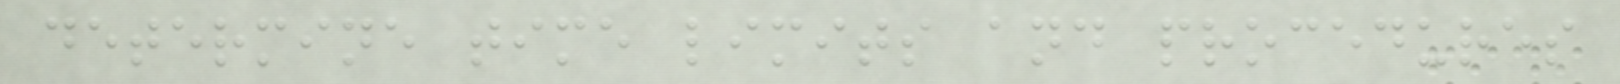determine time limits and procedures
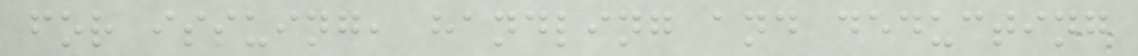for issuing, handling and deducting
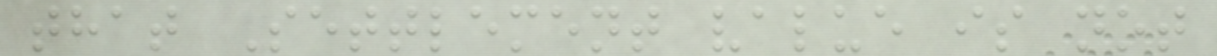that Settlement value is not
